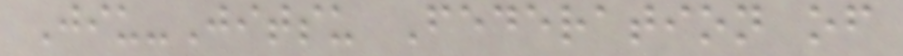Jiu-Jitsu Federation of
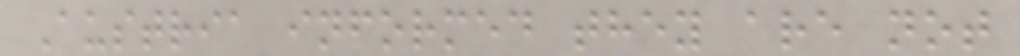Austria informed they are not
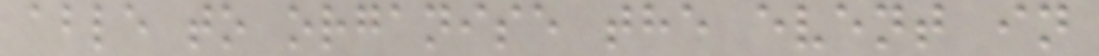able to organise the event in
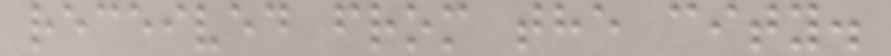received from the city.
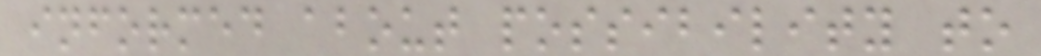informed about possibility to
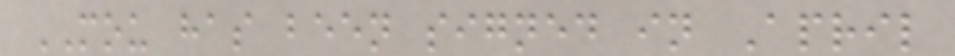MOU has been signed in April
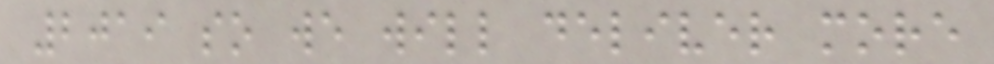2019 so we will deliver more
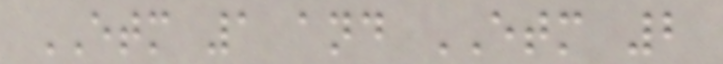ETM 1 and ETM 2
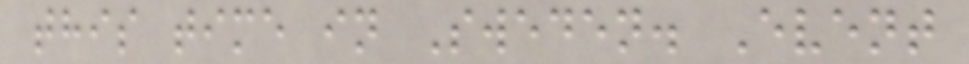this time in Sweden. Event
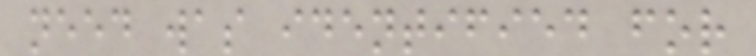need was identified for
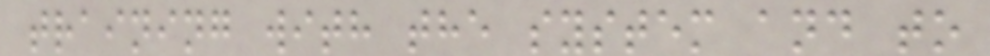training with the system and to
